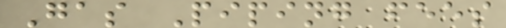Gas Piping fees
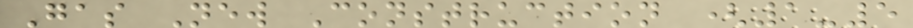Gas New Construction (1-5
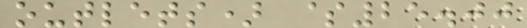outlets) $25.00
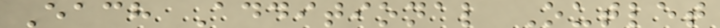Each Additional Outlet
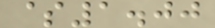$1.00
